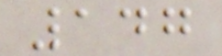147
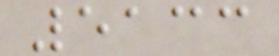5133
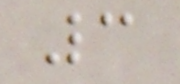3
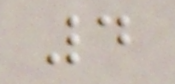4
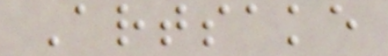Artsake
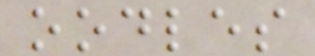oodles
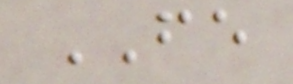FE
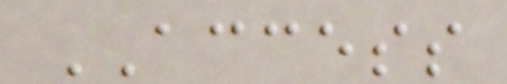ACCESS
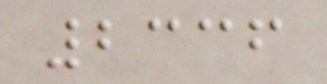2336
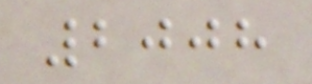2008
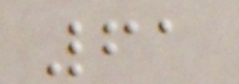61
